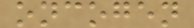oncogen
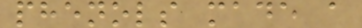phenols made a
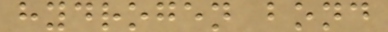hydrogen bond
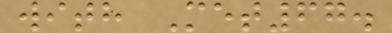with Met67.
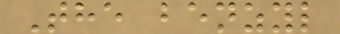The benzyl
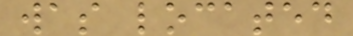was located
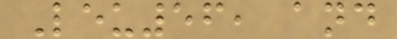Leu56, and
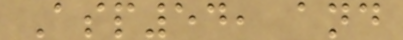Asp54, and
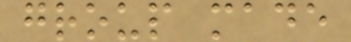group made
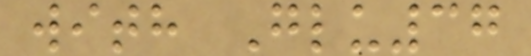with Glu37
